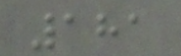181
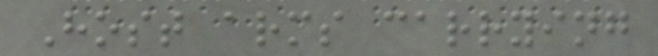Host arms carrying
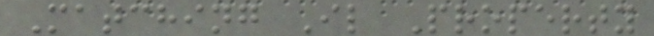Matching Il Property
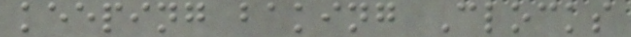keeping baking Clocks
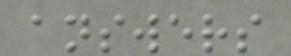answers
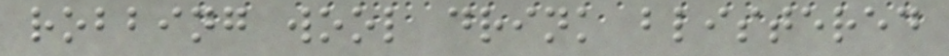robbing wool drink blistered
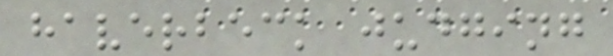haverbeck judging
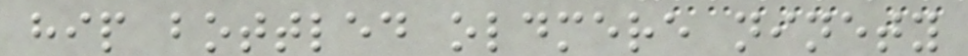hip bottled oldmere ninety
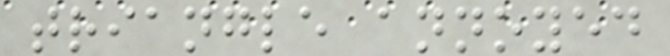triangle annoyed
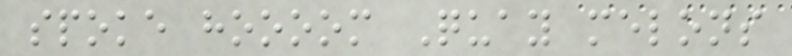spoke hoooom Quay melons
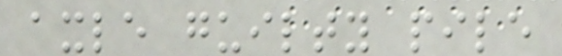axle guilty pile
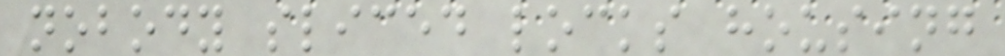nobody sliced locks housing
